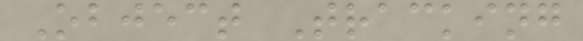Object Tracking
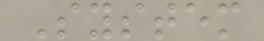System
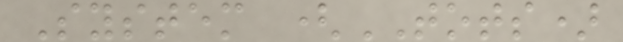System (TOTS)
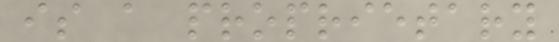is a proprietary
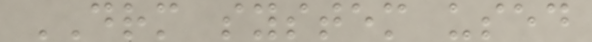DRM system used
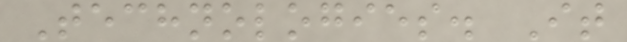Technologies. It
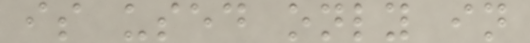is used only in
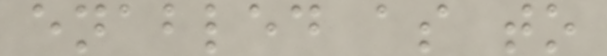enabled as to
